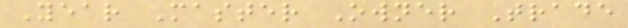Year Master Owner Trade
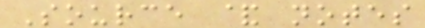Source & notes
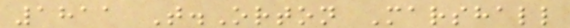1811 T.Orton Marshall
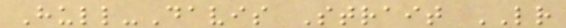Hull-Davis Strait LR
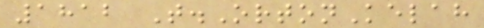1812 T.OrtonKelah
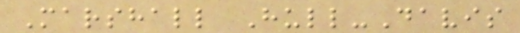Marshall Hull-Davis
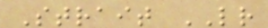Strait LR
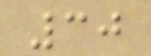30
